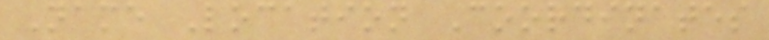Name Location Coordinates
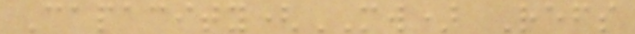Capacity(MW) Refs
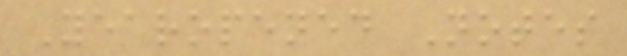Yearopened Notes
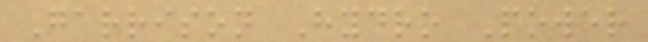Garrison Hydro Power
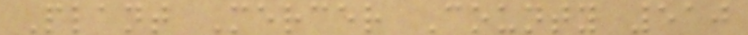Plant Mercer County 510
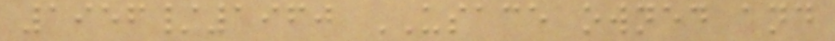1956/1960 USACE owned and
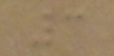3
